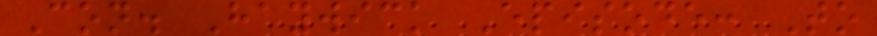Con. Haywick Episode: To
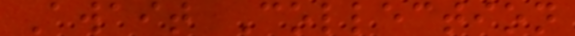Await Collection
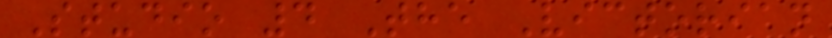Studio 4 The Victorian
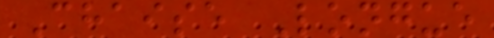Chaise Longue
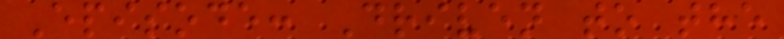Episode: Driven to the
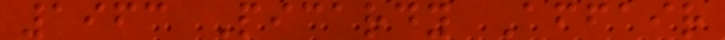1963 Picardy Affair
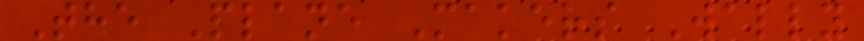The Plane Makers Wally
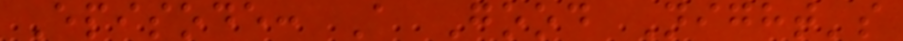Episode: A Good Night's
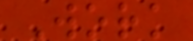Work
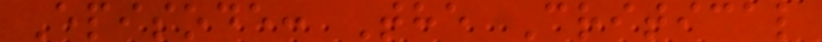Episode: The Critical
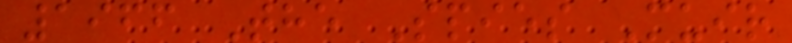1966 The Spies Muir
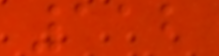112
